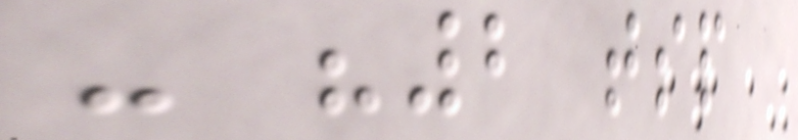- "2 tsp
